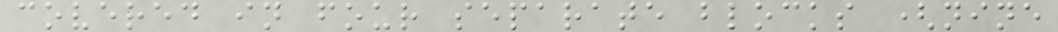covered in four separate blocks (nine
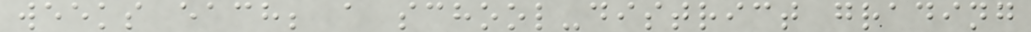weeks each; a school-district grading
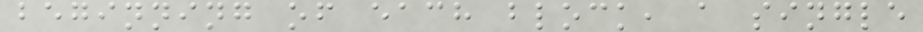beginning of each block, a single
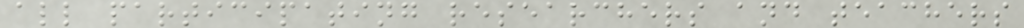all participating researchers and teachers
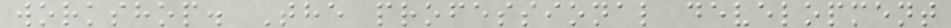workshop. The professional development
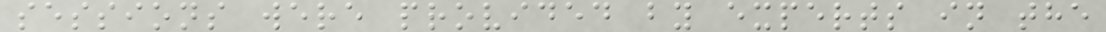sessions were provided by experts in the
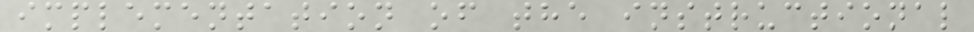implementation of the instructional
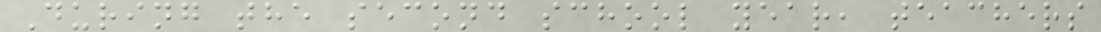During the second school year, teachers
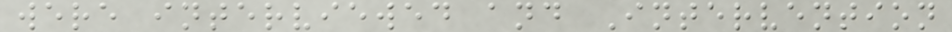were interviewed and Intervention
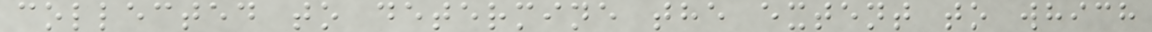collected to determine the extent to which
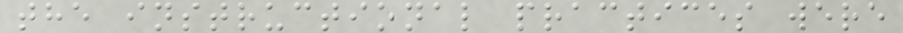the instructional practices were
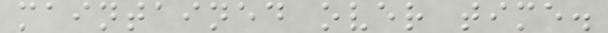maintained over time.
